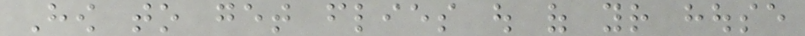How to get flies out of your house
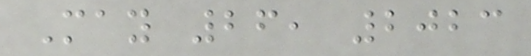May 26, 2023
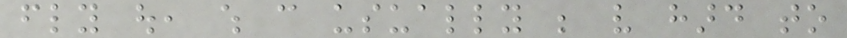fly out, which can usually be very hard to
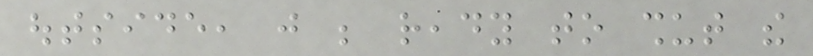outside, just be ready to shut the
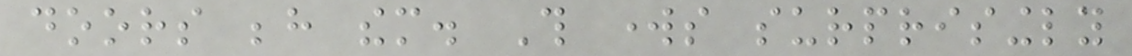doors behind them. This works surprisingly
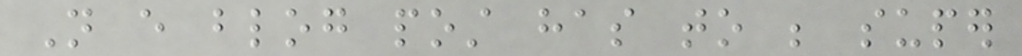Not every blog post has to be super
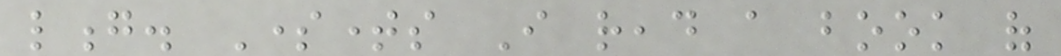long. Sometimes I read a book of
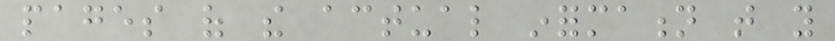pages of the actual information that you
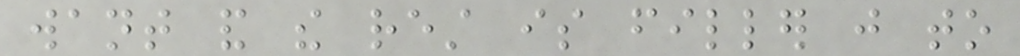want and the rest is filler just to
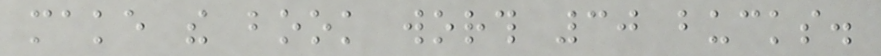make the book worth 30 bucks.
